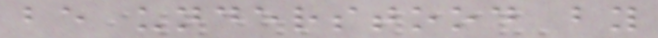be understood by
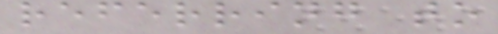referring to
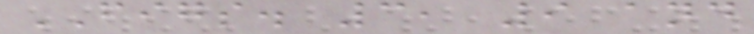FIGS. 3, 9 and
